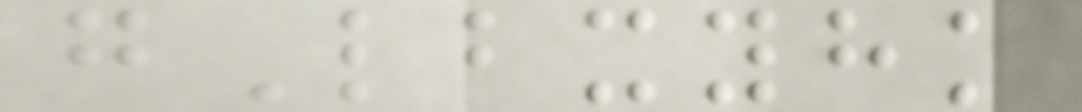gLbxyhk
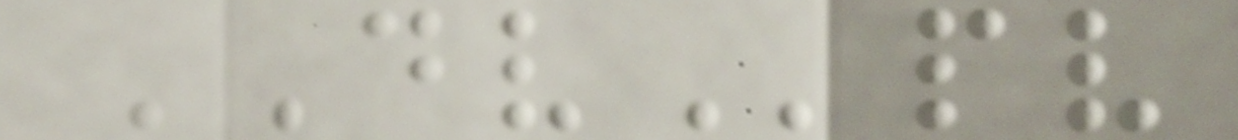DVpv
